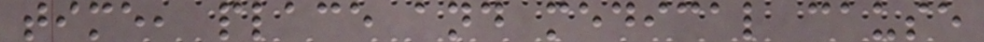time, place and medical cause
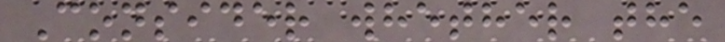Consider whether the
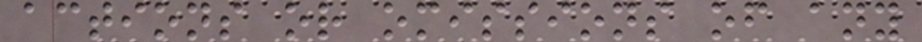actions or omissions of any
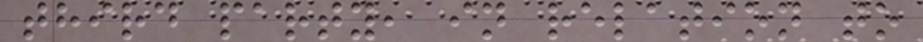third party, in relation to
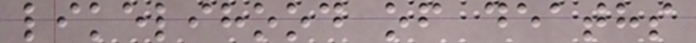likelihood of deaths
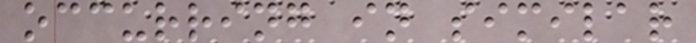occurring in similar
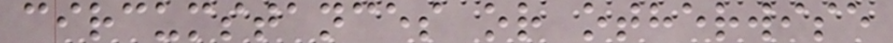circumstances or otherwise
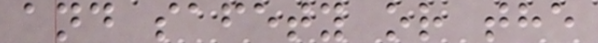and safety or the
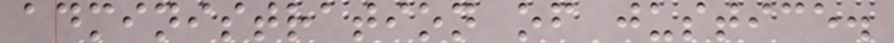administration of justice.
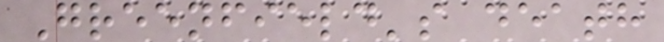Greenfield's death
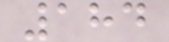184
